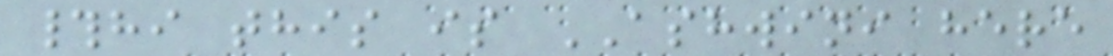#hi this is ASHWINI here
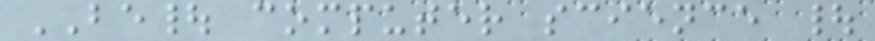BE| computer science |
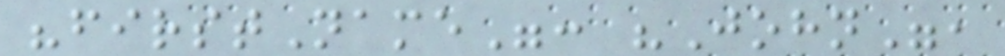"firstName": "John",
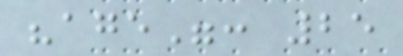"age": 25
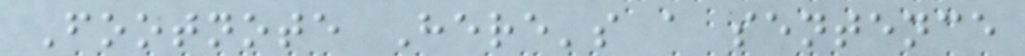Footnote Here's a sentence
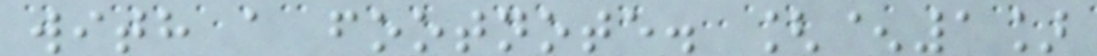with a footnote. [^1]
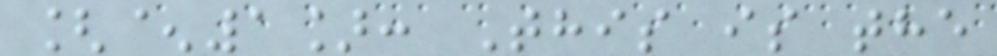[^1]: This is the
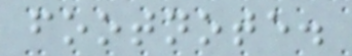footnote.
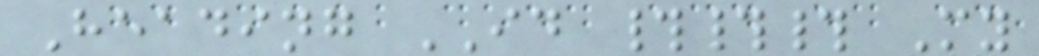Heading ID ### My
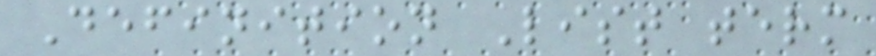Definition List term
